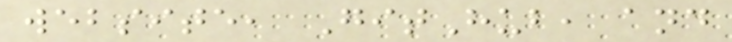website, GitHub, and
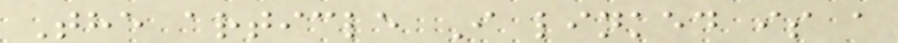The article I linked is a
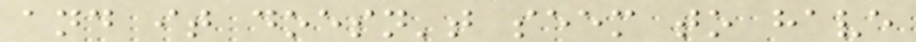and it doesn't seem to have
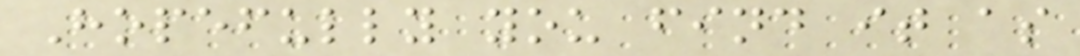Hopefully you find it as
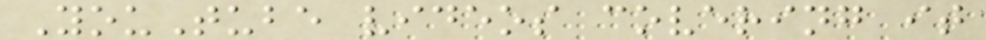YouTube videos covering it
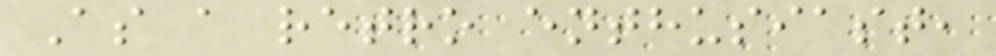As a retro enthusiast,
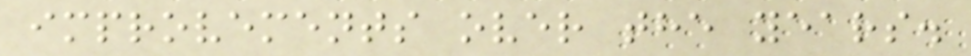improvements over the years.
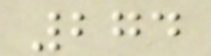274
